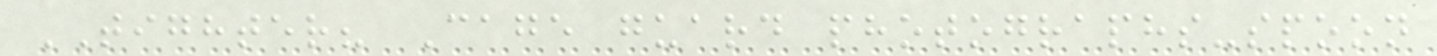TIGHTER? Cage guard photographs-spoon
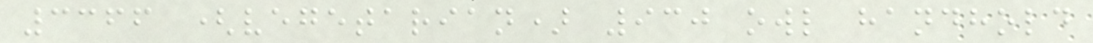3366 (vegetarian) 930 owl handhold
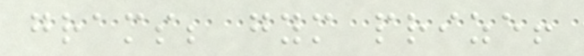grams; gym prize!
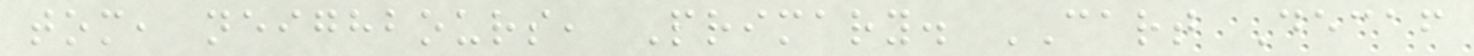tom, neighbours, Primary. CART Decaf
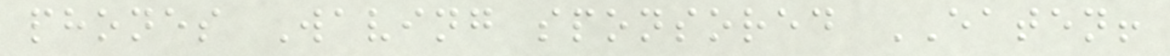phones Waving sponsored EATEN!
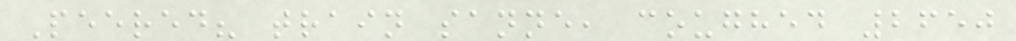Peered? train sanne, coughed 2650
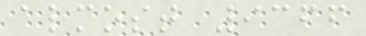almost 9366
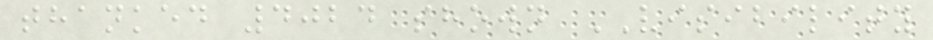thanked 4024 shown VISIBILITY
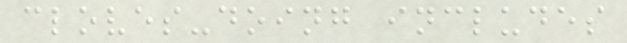cloves-doing includes
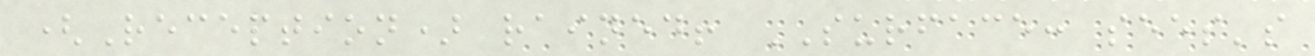(Reception) rained! SURFACE: sees's
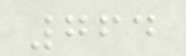764
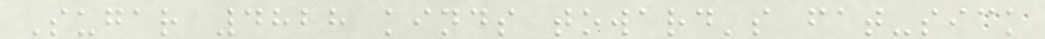Sugar 4828 kinds toward's fat-sick
